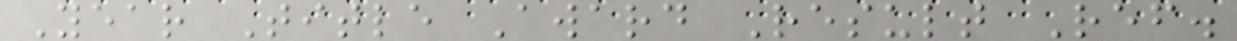Year Title Award Result Ref.
